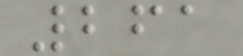261
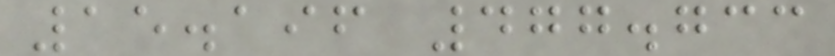15.196 477.733
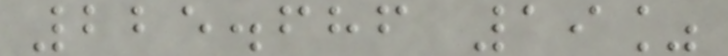225.686 19%
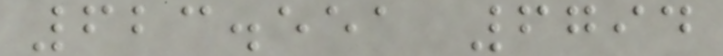623.551 6794
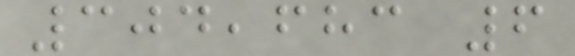304,683 6
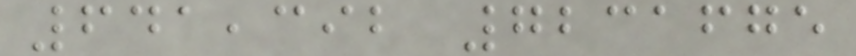641,392 7231675
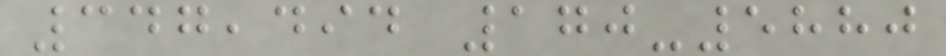347,494 170-5880
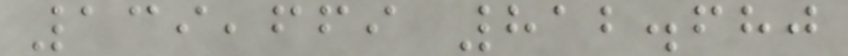139,669 812.680
